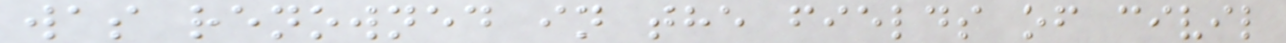was renowned in the fields of civil
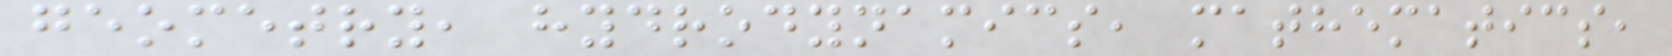geometry, hydrodynamics, mathematics,
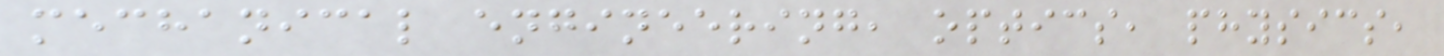mechanical engineering, optics, physics,
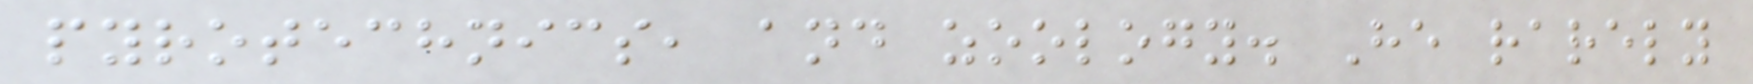pyrotechnics, and zoology. He rarely
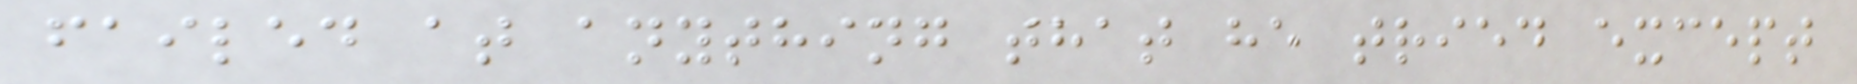failed at anything that he tried except
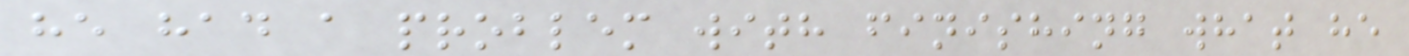he had a problem with finishing what he
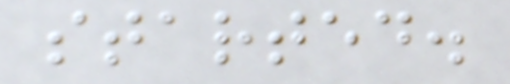started.
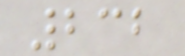232
